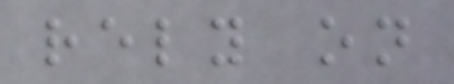rely on
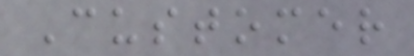Customer
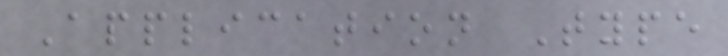Application Type
